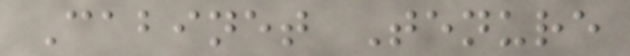Cabinet Tenure
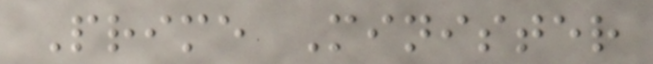Prime Minister
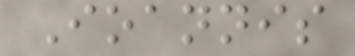Ioannis
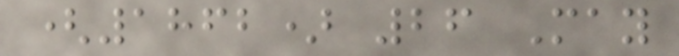(1862) 26 May
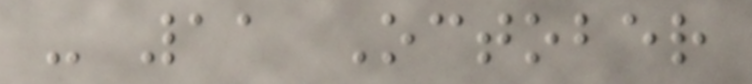- 11 October
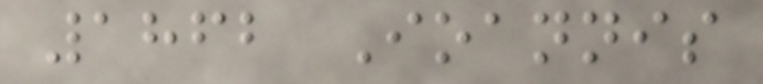1862 Ioannis
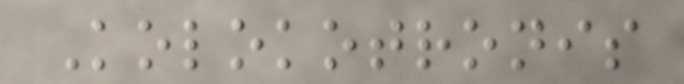Kolokotronis
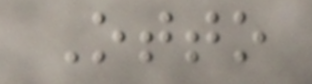Otto
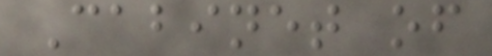Cabinet of
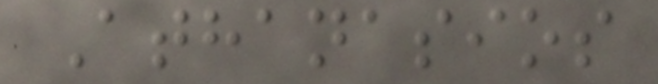Athanasios
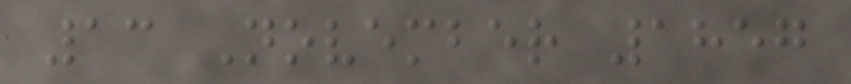13 November 1857
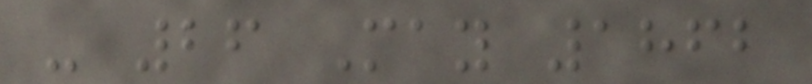- 26 May 1862
